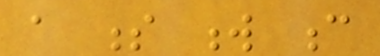a s w c
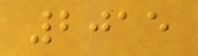2015
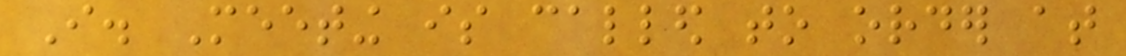I. Meeting is called to order at
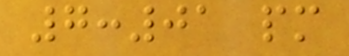7:01 pm
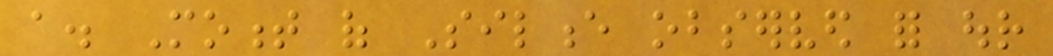a. Moment of Silence observed for our
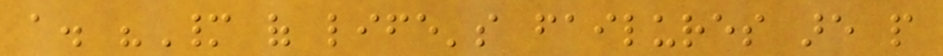a. "Many of life's failures are people
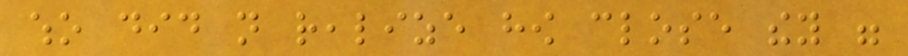who did not realize how close they were
